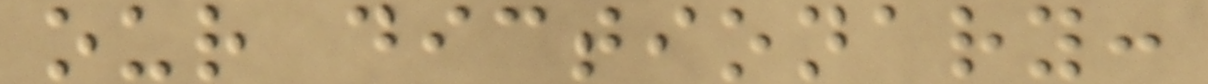our dictionary:
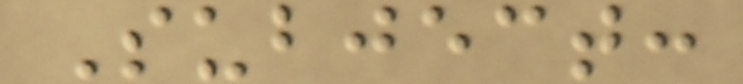Subject:
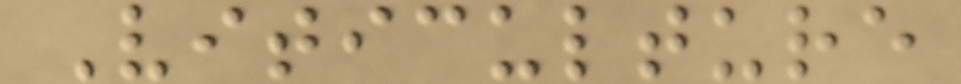Viticulture
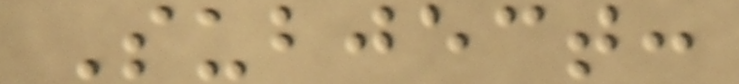Subject:
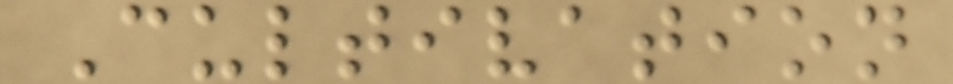Cultivation
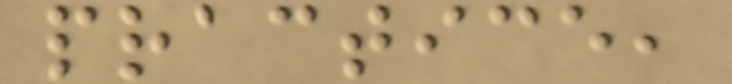practice,
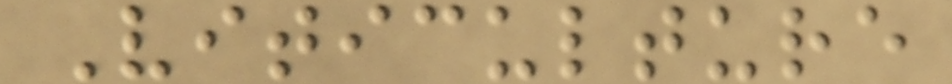Viticulture
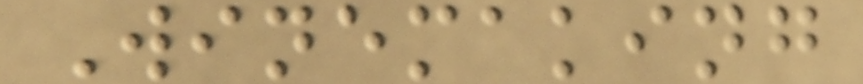Winemaking
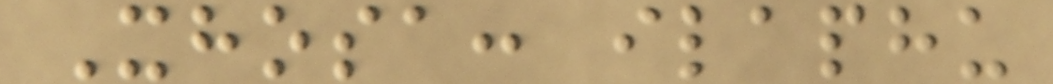Xhosa: ilaphu
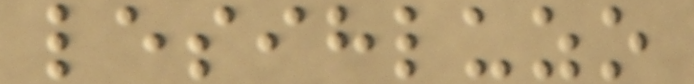lesihluzo
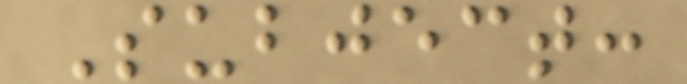Subject:
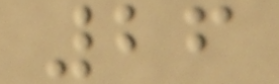26
